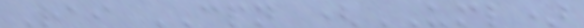Rai CPN (UML)
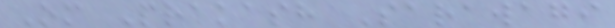Om Prakash Sarawagi
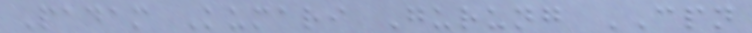Padam Kumari Gurung CPN
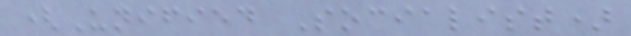(Unified Socialist)
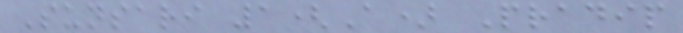Sunsari 1(A) Pradip
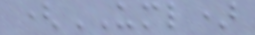(UML)
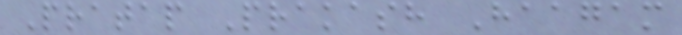Pratap Prakash Haagam
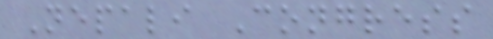Nepali Congress
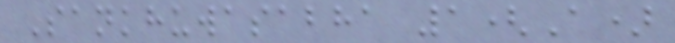Sankhuwasabha 1(A)
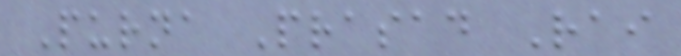Purna Prasad Rai
